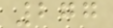277
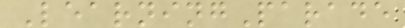LearningParade
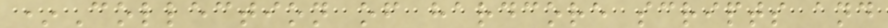*Collection of hardcore scripts and
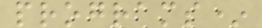programs*
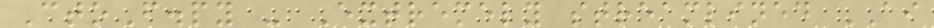CtoF.py - Extremely streamlined AI
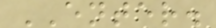ENTER.
